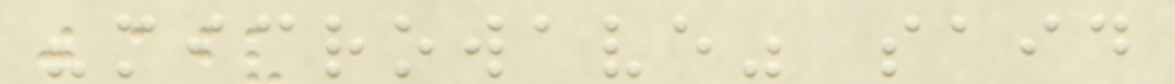"microwave" said
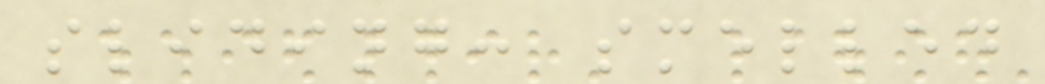sliding: smelled
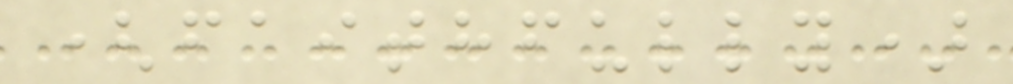(faithfully)
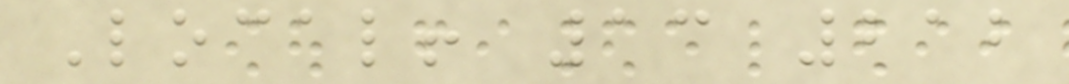Local! 13 212
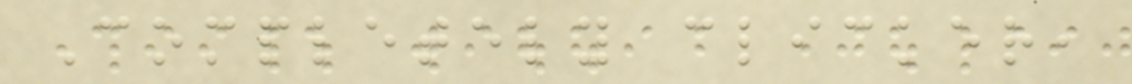Completely clicker,
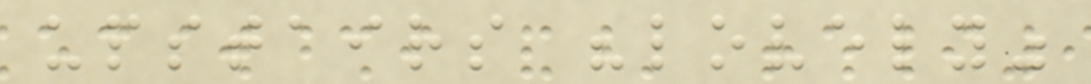upstairs "lovely"
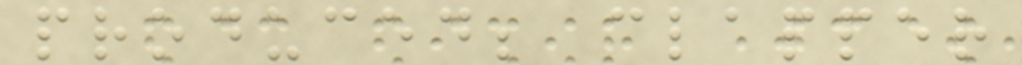produced; clapper
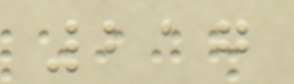217
